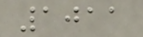1011
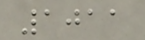1011
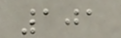101
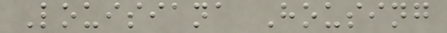Louisiana Housing
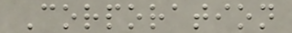Corporation
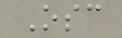Osc
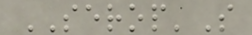SEROP'S
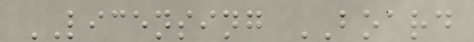LICENSING BOARD
